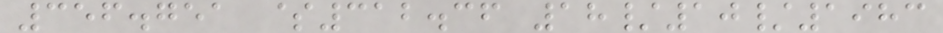356.751 $312.36 18/10/1983
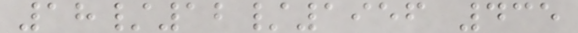18/12/1956 435
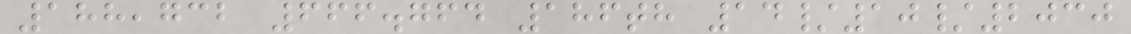188,732 666.764 186th 14/10/2030
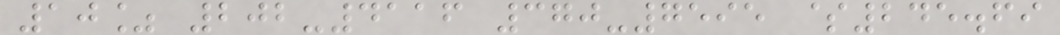10% 202-4116 370-7595 $245.69
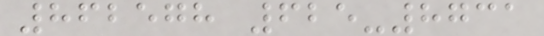862578 625-8731
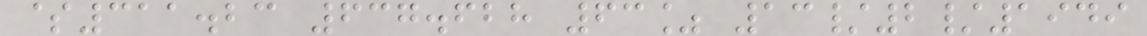$311.23 637.628 63% 13/2/1949
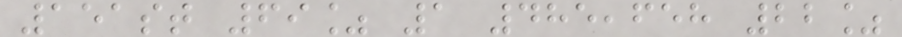151st 69% 1 485,658 22%
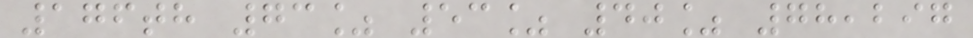176th 73% 53% 40% 78,297
